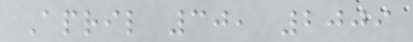April 30, 2009
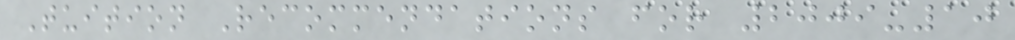Tuition Recommendations for 2009-10
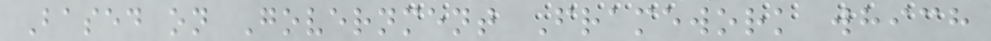Based on Government Framework which
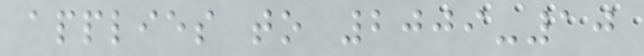applies to 2009-10
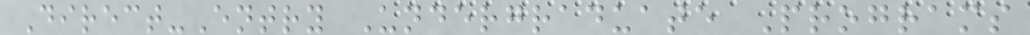Direct-Entry Undergraduate Programs
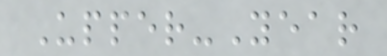Upper-Year
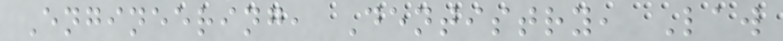Engineering, Dentistry, Law
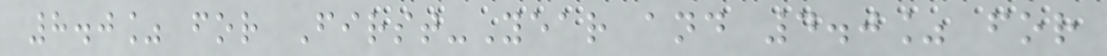8.0% for First-Year and 4.0% for
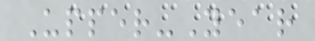Upper-Year
